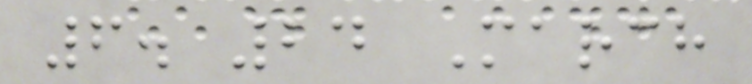6. 24 March
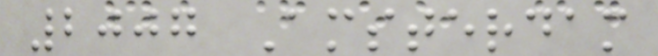2007 Amsterdam
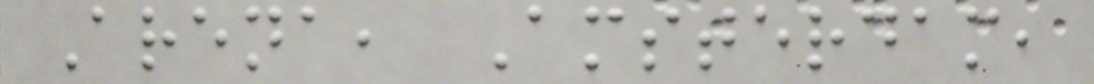Arena, Amsterdam,
